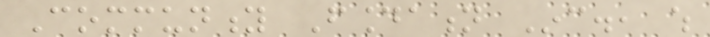Community Foundation Inc., which
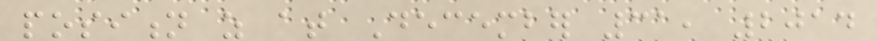position as at December 31, 2014
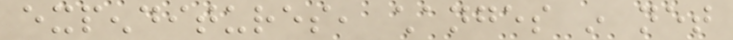expenditures, changes in net
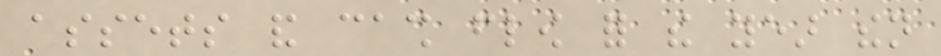assets and cash flow for the year then
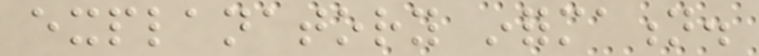explanatory information.
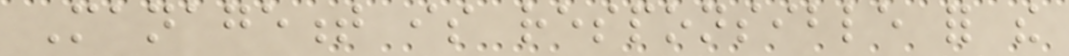Management is responsible for the
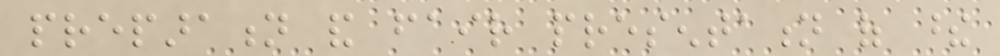preparation and fair presentation of these
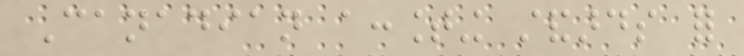Canadian accounting standards for
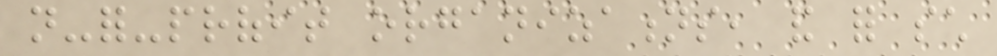not-for-profit organizations, and for such
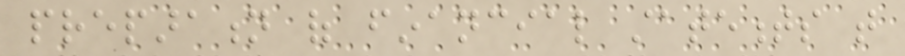preparation of financial statements that
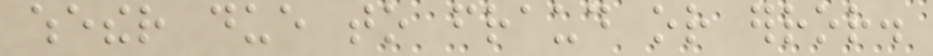whether due to fraud or error.
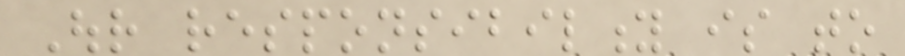Our responsibility is to
